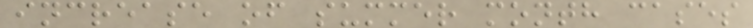increase of summer month cases
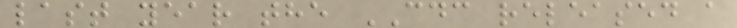last year the CDC released a
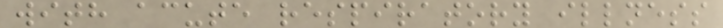with acute respiratory illness
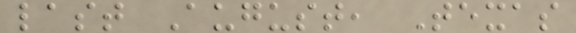last August, Texas
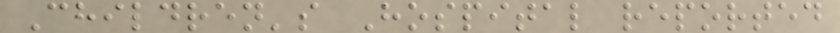Children's Hospital reported
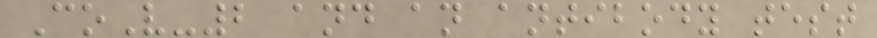CoV-2 and an antibody test
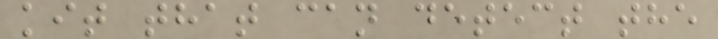kit that can detect the
